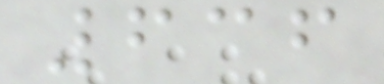636
